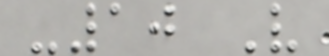-10 V
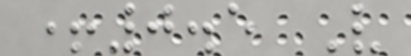+0.5 V
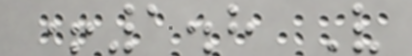+1.8 V
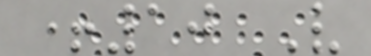+10 V
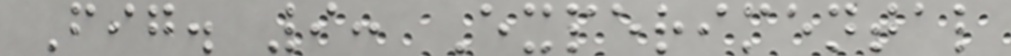Fig. 9: Experimental
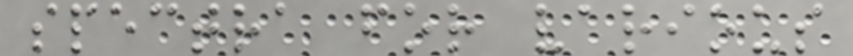spectra for various
